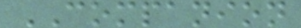COMPANION
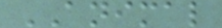ANIMAL
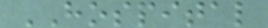HOSPITAL
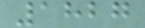1827
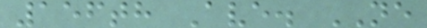156th Ave. NE
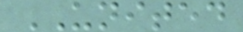UNITED
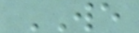WE
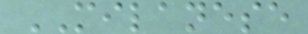MILANESE
